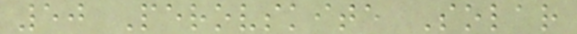50 Perovskite Solar
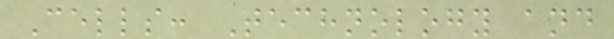Cells: Technology and
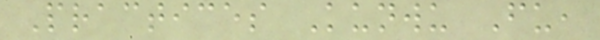Practices Kunwu Fu,
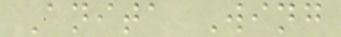Anita Wing
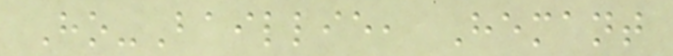Ho-Baillie, Hemant
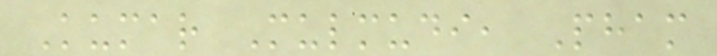Kumar Mulmudi, Pham
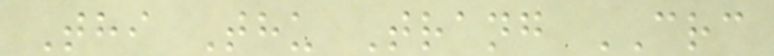Thi Thu Trang CRC
